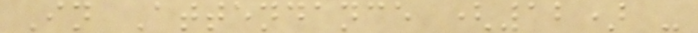In Attendance (12) -
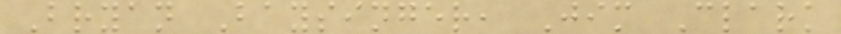Bryan Baysinger, Jim Clark
